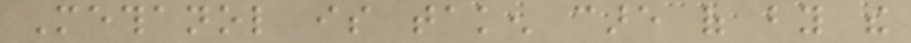Methanol is taken care of by the
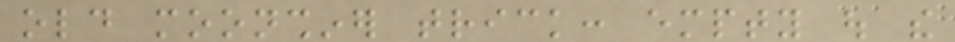old moonshiner trick: empty out the
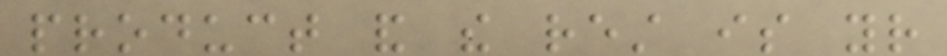product and the rest is your
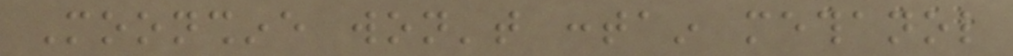Moonshine won't contain methanol
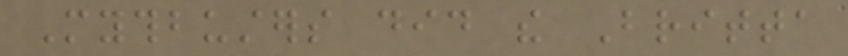Mythbusters did the Britta
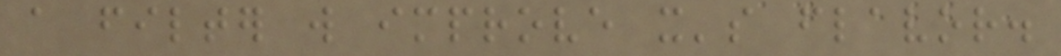a filter will improve it's flavor.
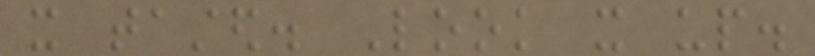it tasted. Look it up.
